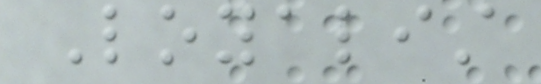Loyalist
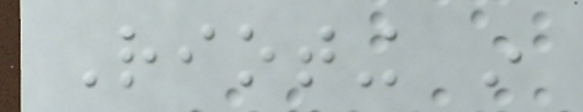Rioting in
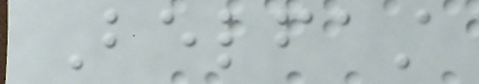Belfast
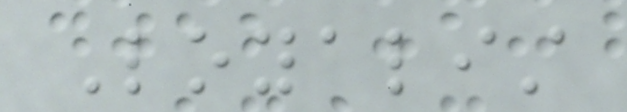Loyalist
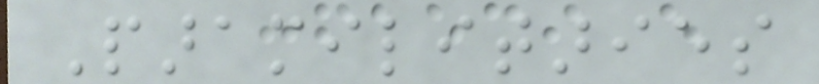Paramilitaries
